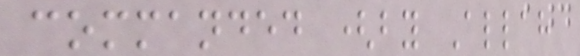commanded (by Allah
